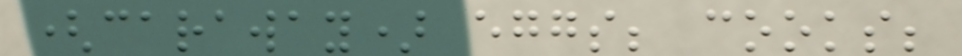(caraway) eggs; cooks;
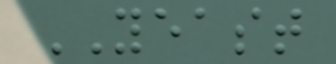YEAST
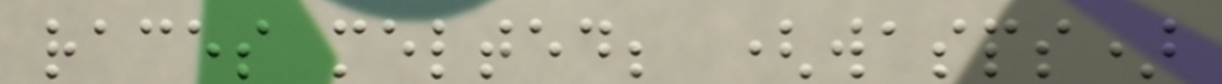races melted; (wasps)
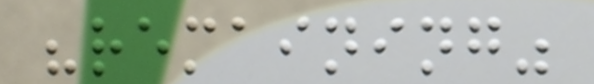"remaining"
